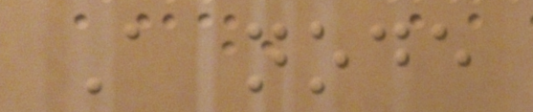A node
